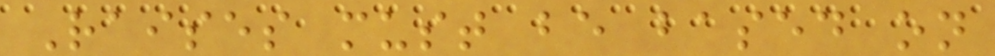Raises must be based on
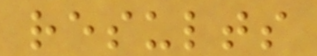results
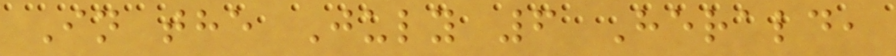In the July 6 Herald,
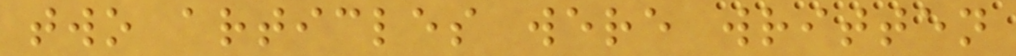two articles were written
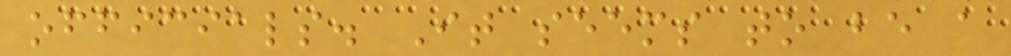officials. It seems to be a
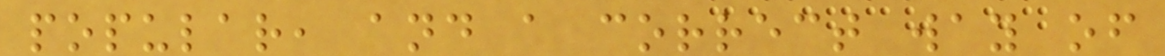popular, and a correct way of
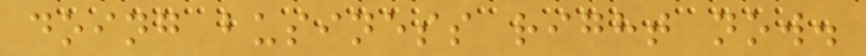doing business right now.
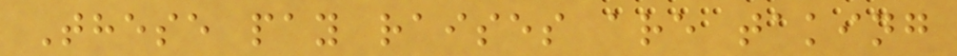These pay raises are taking
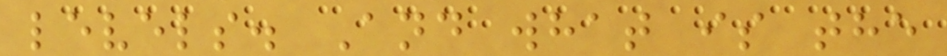levels. And what is the
